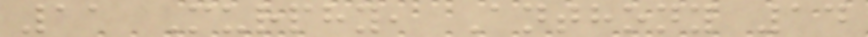11 Murphy, Anthony 14
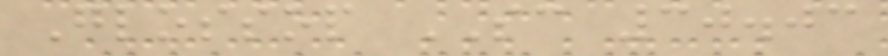Glossop SC 30.03
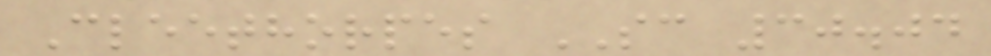Cleethorpes SC 30.04
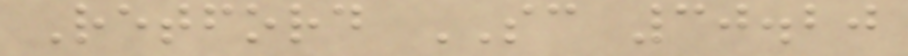Retford SC 30.20
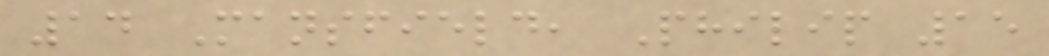14 Mansfield, Philip 15
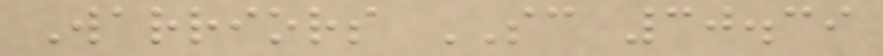Warriors SC 30.39
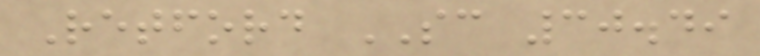Retford SC 30.49
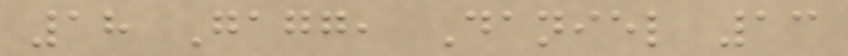18 Gagg, Daniel 13
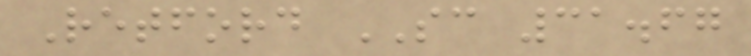Retford SC 31.67
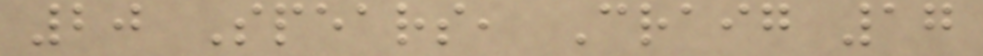20 Spears, Craig 17
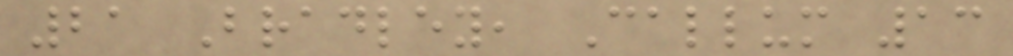21 Bradley, Callum 13
